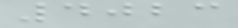4023
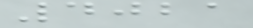4021
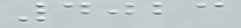4023
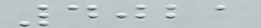4021
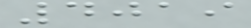4019
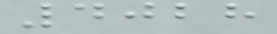4028
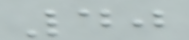40
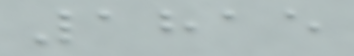1815
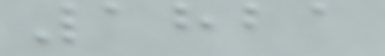1821
